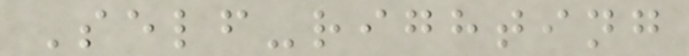Self-righting
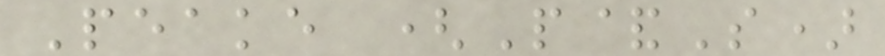Peake (P&S)
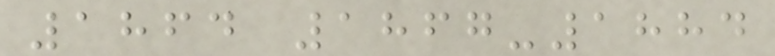1864 1867-1884
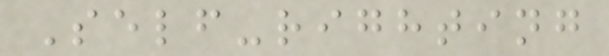Self-righting
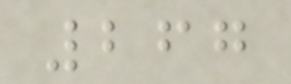267
